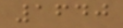1640
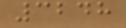3248
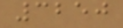3250
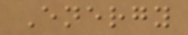Energy
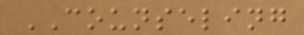COUNSELING
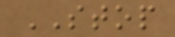STOP
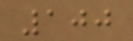100
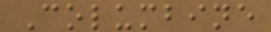Columbine
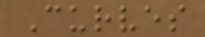Curves
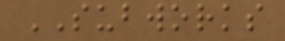SUBWORKS
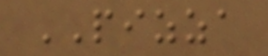PIZZA
